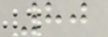80
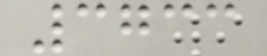3733
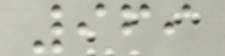969
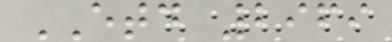ETD 2969
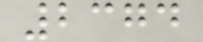2374
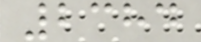2384
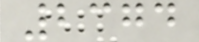2374
